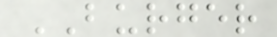BURGER
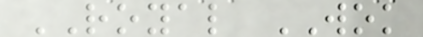ROYAL WOK
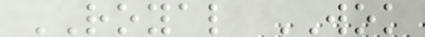ROYAL WOK
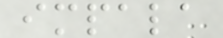impala
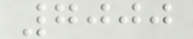7000
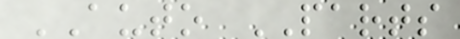AUTO PARTS
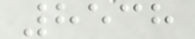8538
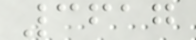3617
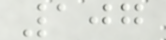107
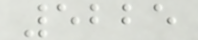5225
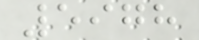5978
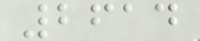2614
